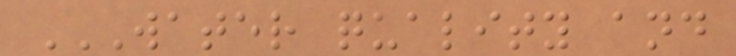WATER QUALITY AND
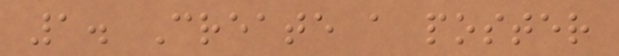1. Create a poster
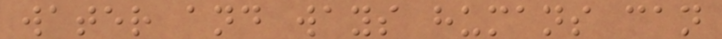water and ways humans can
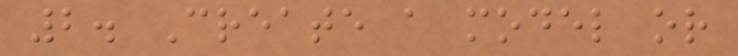2. Create a model or
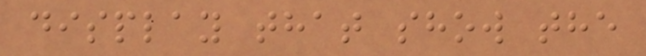display that show the
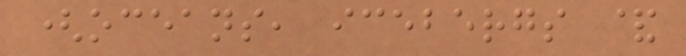(oceans, icebergs &
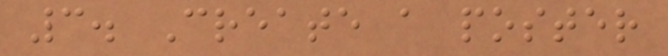3. Create a poster
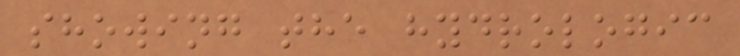showing the hydrologic
